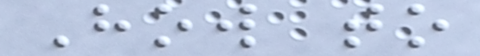How to
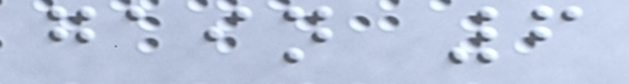gain 6
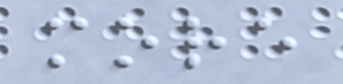more
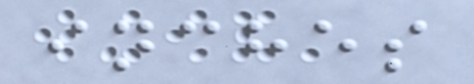inches
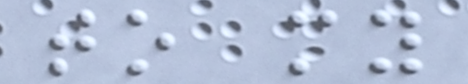to my
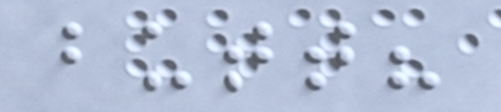butt?
